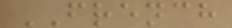FRENCH
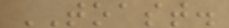TOAST.
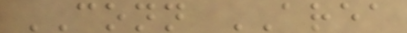CONN AREA
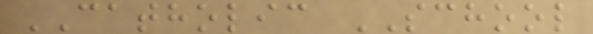CATHOLIC SCHOOL
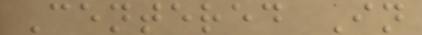Centered In
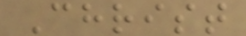Christ
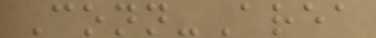Conn-Area
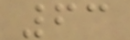63
